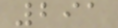291
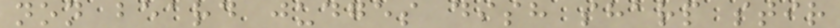non beard judges dish sharp stir
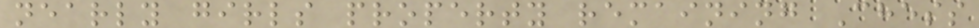nearly girls property remaining Chess
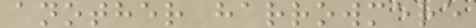another harrowmere
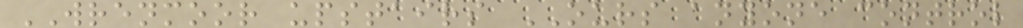WRENMOOR upstairs OURS anyone control
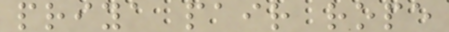priya pair rope
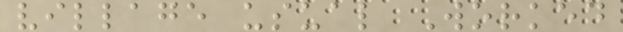village usual Worked
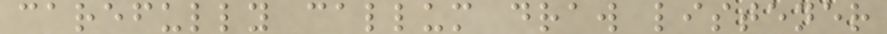carefully callum draw listener
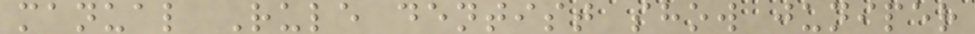manual Rule dentist show juniper
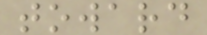toward
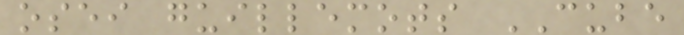osei guillemots CUBE
